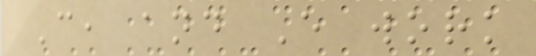C, and E work
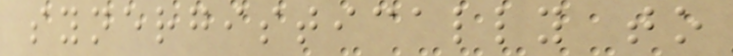synergistically to
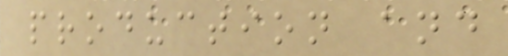production and
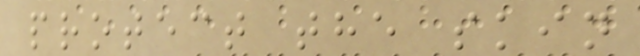protect the skin
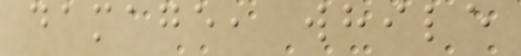damage, while
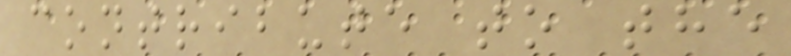contribute to the
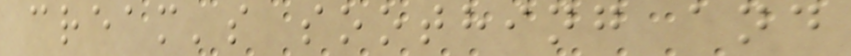cream's soothing and
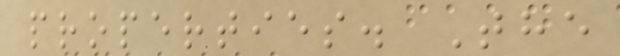properties. The
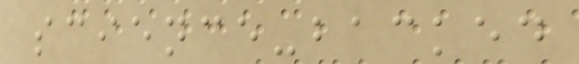science-backed
